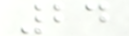24
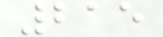215
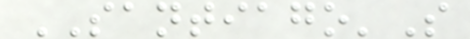SANTIAGO'S
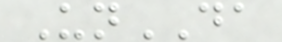UnDA
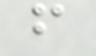f
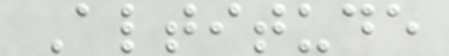Altitude
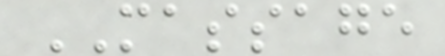MASSAGE
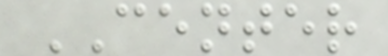CENTER
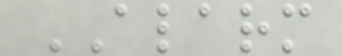ALARM
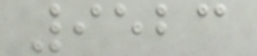9523
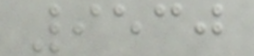9530
